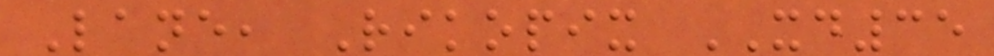Lane, Rikopix XD35
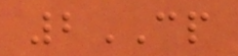2CP
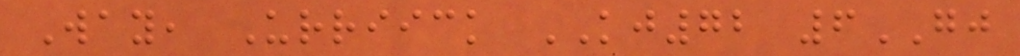Way, Urriick KJ72 6GJ
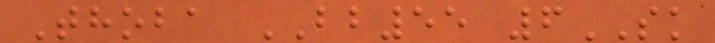Thoba BB55 6SK
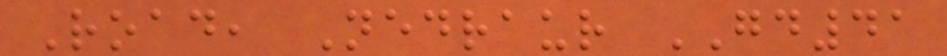Road, Nedraur GD41
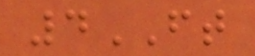4FT
